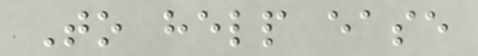To help ease
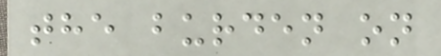the burden on
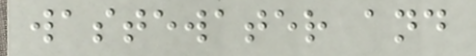wastewater and
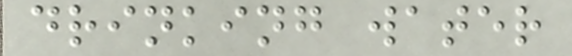drinking water
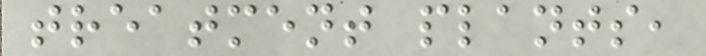treatment plants,
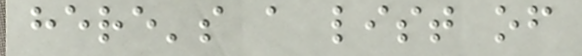here's a list of
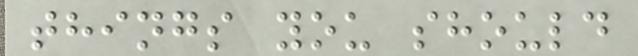things you should
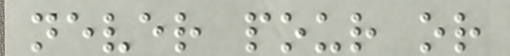never pour or
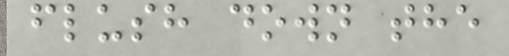flush down the
